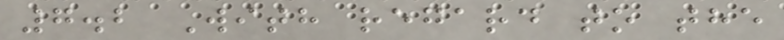7.2 With regard to the
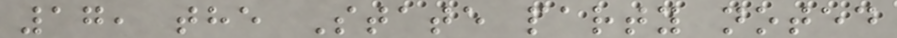17, the State party noted
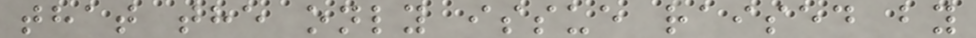that the only issue raised by
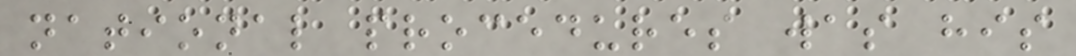national procedures was his
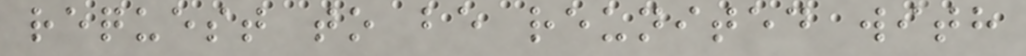request to be reunited with
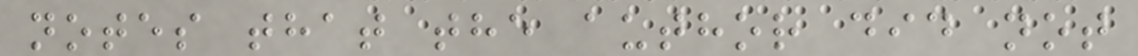notes that the author did not
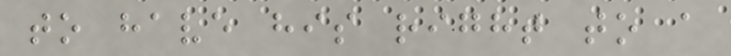to have his right to a
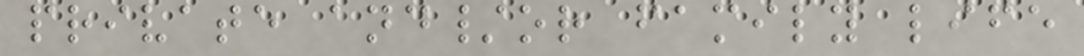private and/or family life
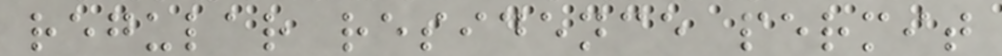regular residence permit
